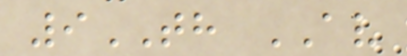9TH AV
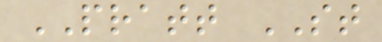PRATT ST
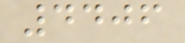4406
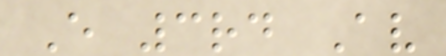E 3rd Av
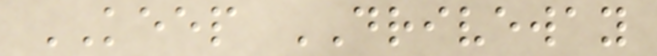KEEP DRIVEWAY
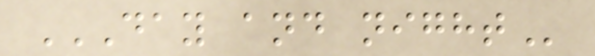DAY AND NIGHT
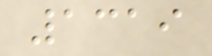1319
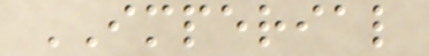IMPERIAL
